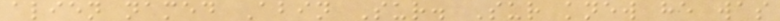alien named Abin Sur. Sur knew he was
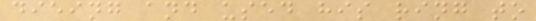dieing and used his ring to
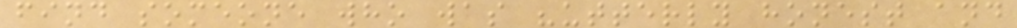find someone who was "utterly honest and
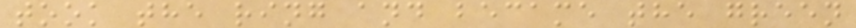took the ring and became the green
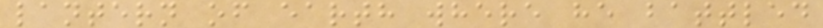lantern of earth where he battled
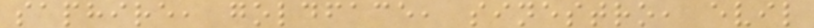saphire, goldface, sinestro, evil
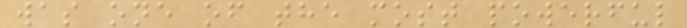was one of the most powerful
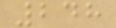248
